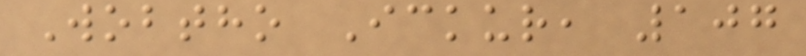Wobtho Ickur, 107
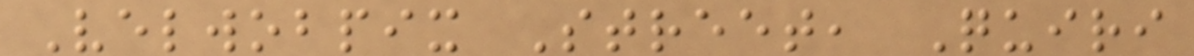Velwobpix Street, Quiri
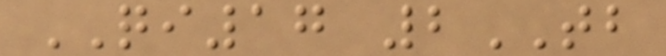QI17 2TB
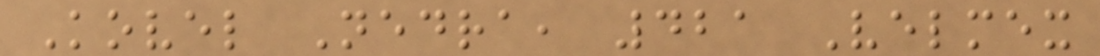Kovel Nedra, 421 Velmex
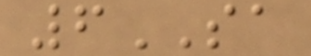6SA
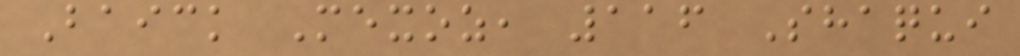Baick Mexoz, 116 Shaqui
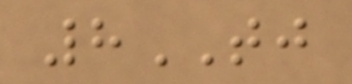8TJ
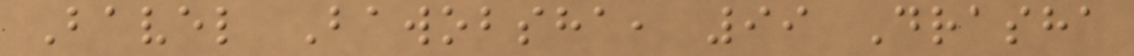Bavel Bawobsha, 99 Drasha
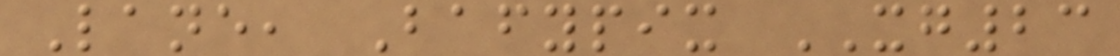Lane, Bafypix XG23
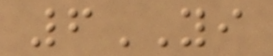6YI
